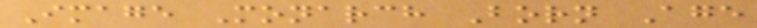Image Monarch Born Age
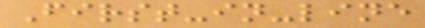First-in-line
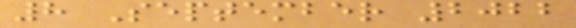8 September 2022
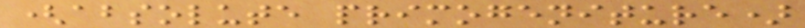(absolute primogeniture)
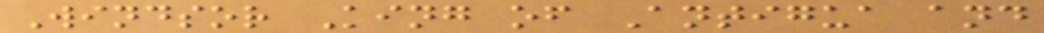Windsor King of Antigua and
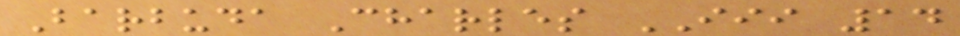Barbuda Charles III 14
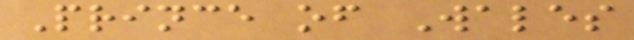Prince of Wales
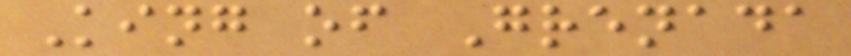King of Grenada
